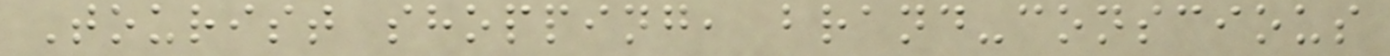Tourist shopping, brand-conscious
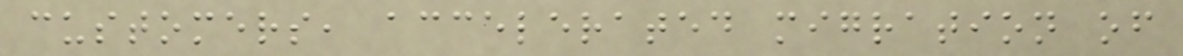customers, accelerated migration of
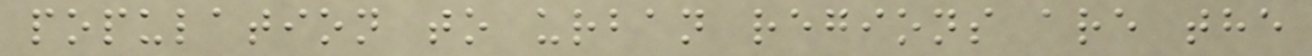population to urban regions are the
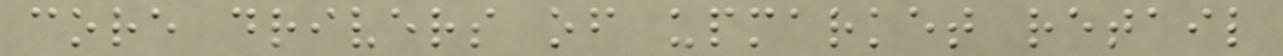core drivers of upmarket retail
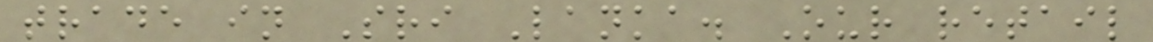trade in Sri Lanka. Our retail
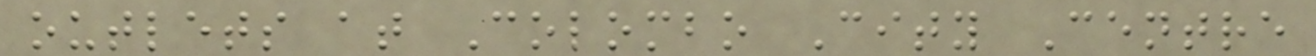outlets at Colombo City Centre
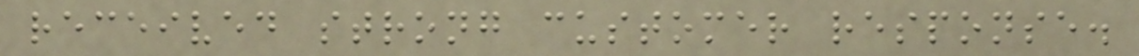received strong customer response.
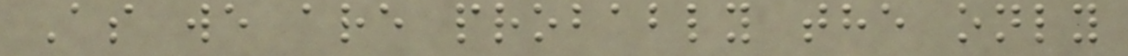As we are probably the only
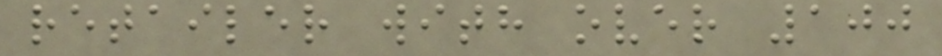retailer with over 100
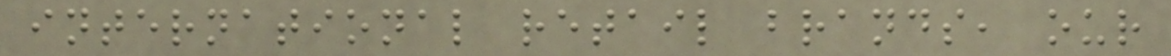international retail brands, our
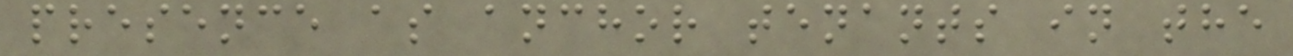presence as anchor tenants in the
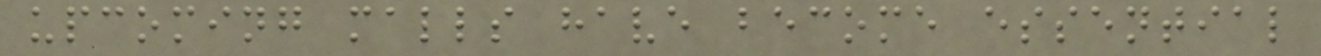upcoming malls have become essential
